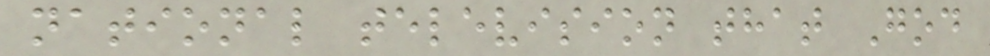national television that God
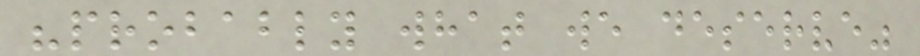"probably what we deserve"
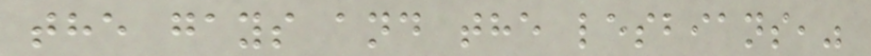the gays and the lesbians,"
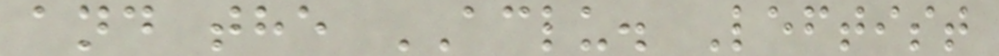and the ACLU. Leftist
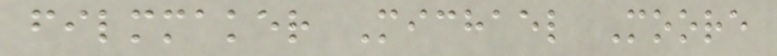filmmaker Michael Moore
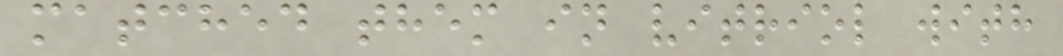matched them in vitriol with
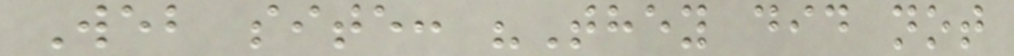Web site: "They did not
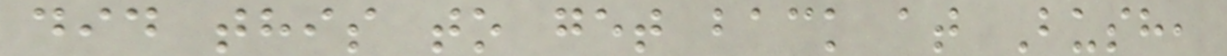did this to get back at Bush,
